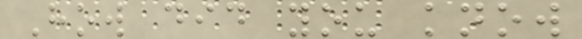How did you know
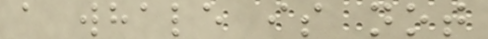a whale is not
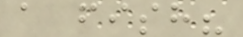a fish?
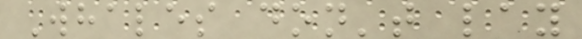Whales don't lay
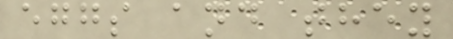eggs and they
